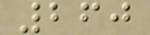260
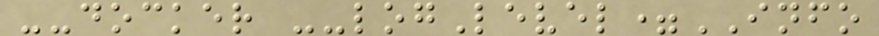--docker --logLevel=INFO
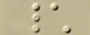\
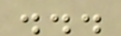...
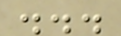...
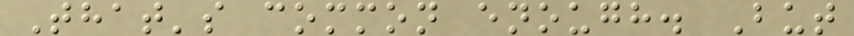That's common enough. But
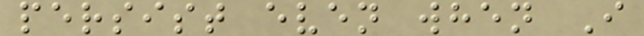persist even when I
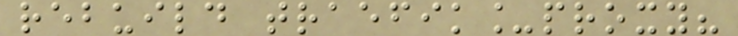rebuild traefik_proxy?
